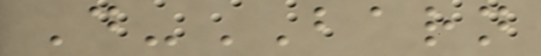D-BARN
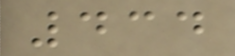434
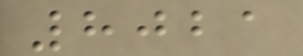8021
